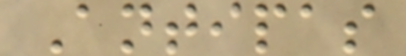Antipas
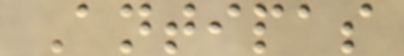Antipas
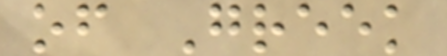of Greek
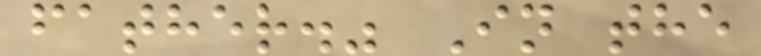father." In the
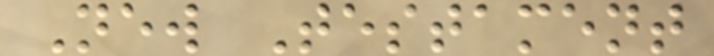New Testament
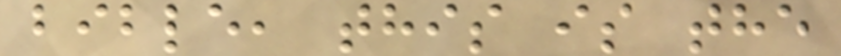bible, this is the
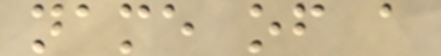name of a
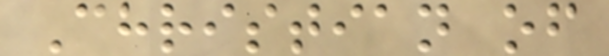Christian of
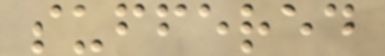suffered
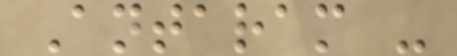Antaram -
